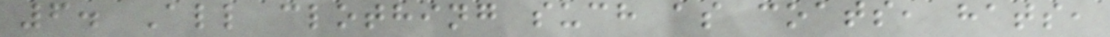6. All clothing such as coats, hats,
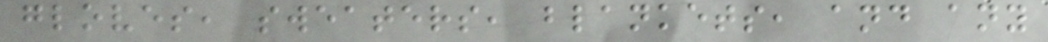gloves, sweaters, blankets, and any
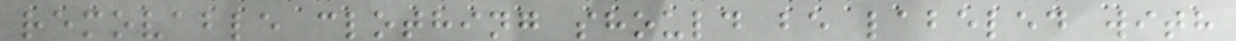removable clothing should be labeled with
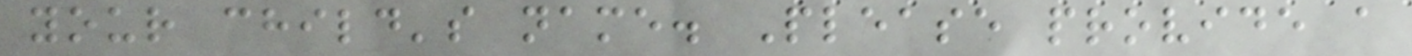your child's name. Please provide a
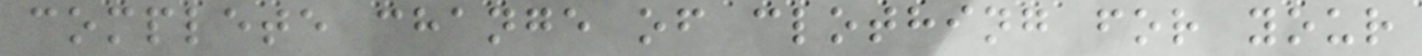complete change of clothing for your
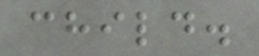child.
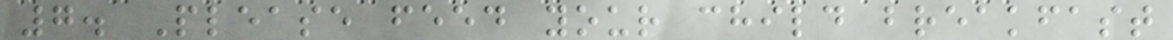7. Please feed your child breakfast
